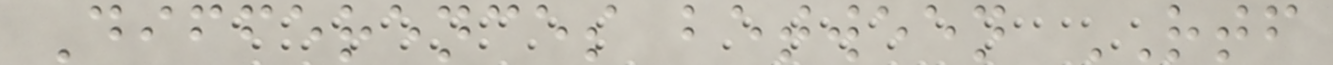Differences between RTF
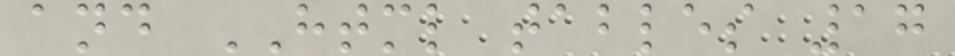and HTML tables 17
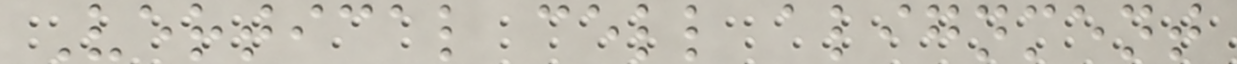Vertical cell alignment
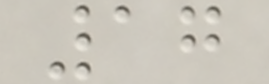17
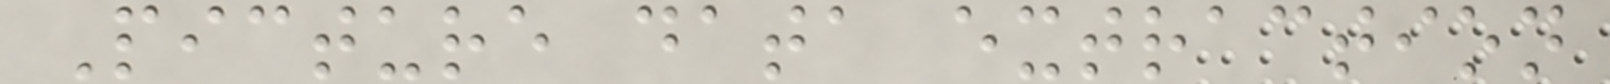Picture data extraction
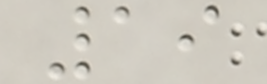19
